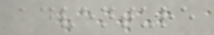adventure
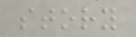story
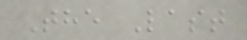The Last
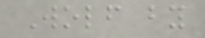Wolf by
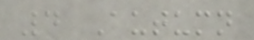4 Autumn
